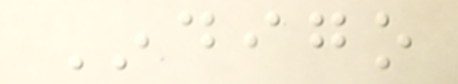Indigo
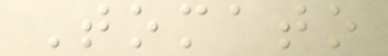Tomato
